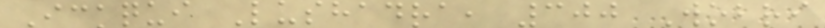Ickqui Lushadra, 300 Wobri
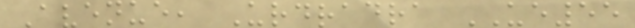Avenue, Urdradra UE55
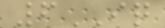6IQ
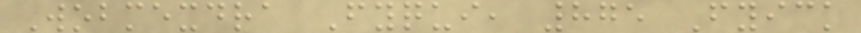Wobmexdra Fyqui, 875 Fyick
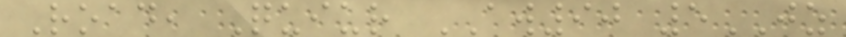Road, Quiur AW90 5JZ
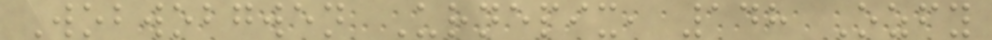Wobwobgwen Urnepix, 148 Ozfy
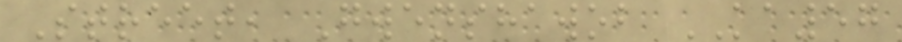Street, Gwenshawob KA57
